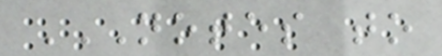NOTES TO
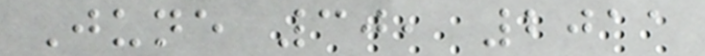June 30, 2011
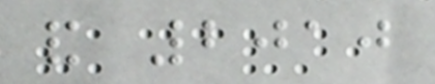and 2010
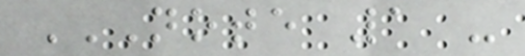NOTE 1 -
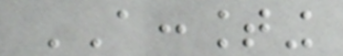ACCOUNTING
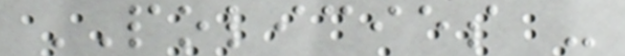POLICIES -
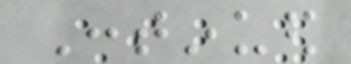Continued
